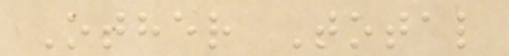Other Total
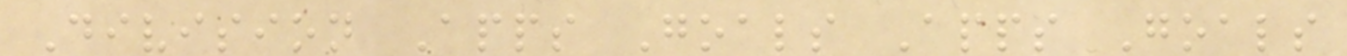Division Apps Goals Apps Goals
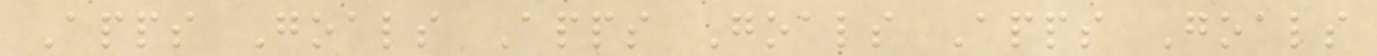Apps Goals Apps Goals Apps Goals
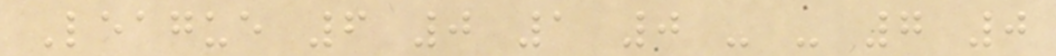League 6 0 1 0 - - 7 0
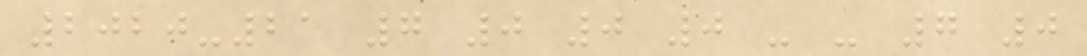2020-21 7 0 0 0 - - 7 0
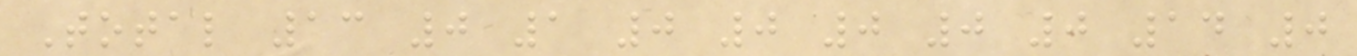Total 13 0 1 0 0 0 0 0 14 0
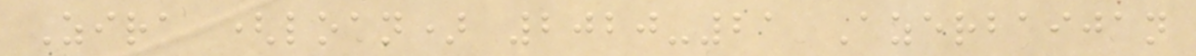Zira (loan) 2020-21 Azerbaijan
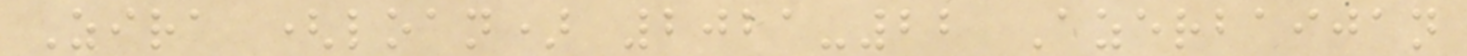Zira (loan) 2021-22 Azerbaijan
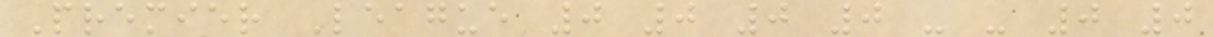Premier League 0 0 0 0 - - 0 0
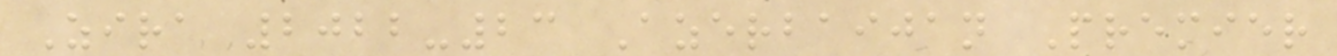Zira 2022-23 Azerbaijan Premier
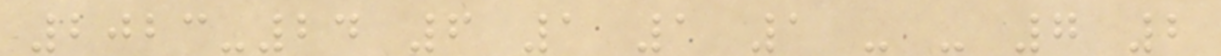2023-24 6 1 1 1 - - 7 2
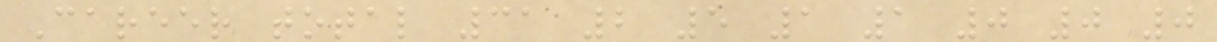Career total 31 2 5 1 1 0 0 0
